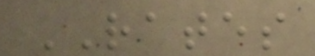RATES
